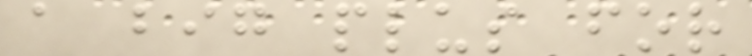a big plus for
